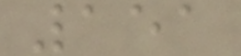151
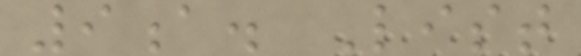9a. List
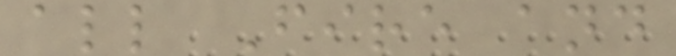all Fire and
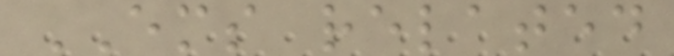EMS related
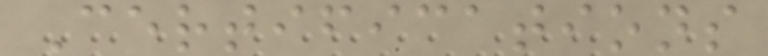Certifications
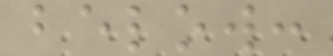below:
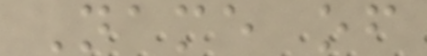Name of
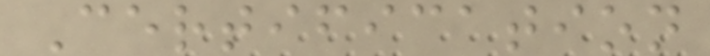Certification
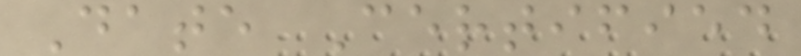Date Certified
